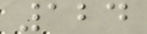124
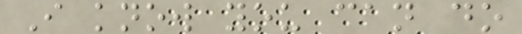I know you can do
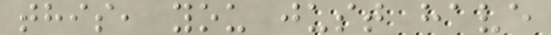this, you just have
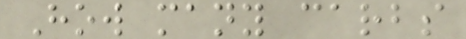How many carbs
